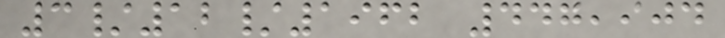3/12/1962 447,904
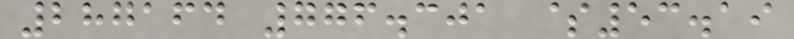287164 776.301 $53.19
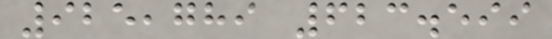925,789 623.599
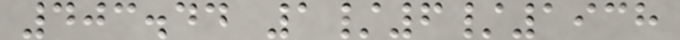403.44 1/6/1938
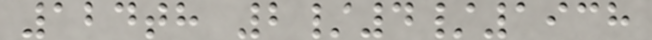124th 2/4/1938
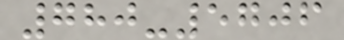780-5706
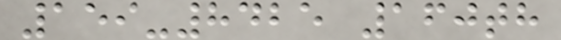159-8425 160th
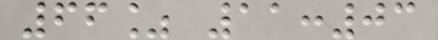66% 11:03
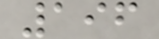196
